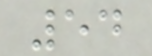54
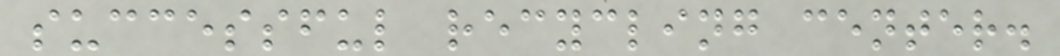successful recycling center.
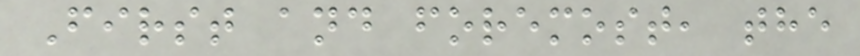First and foremost, the
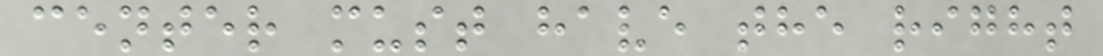center must have the right
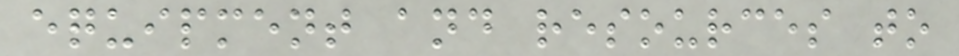equipment and resources to
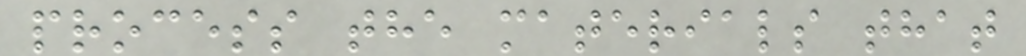process the materials that
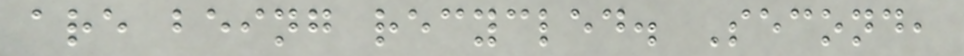are being recycled. Second,
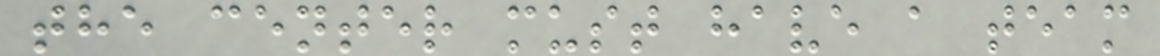the center must have a team
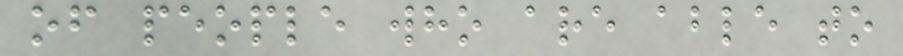of people who are able to
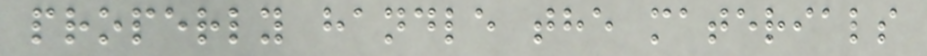properly handle the materials
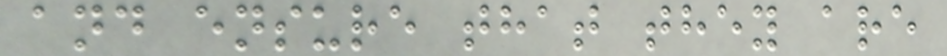and ensure that they are
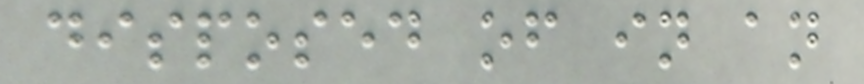disposed of in an
